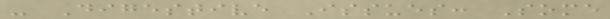- Digestive Issues: Some
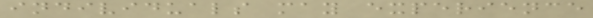individuals may experience
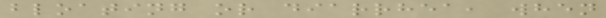bloating or diarrhea, when
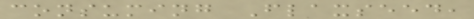consuming Flaxseed,
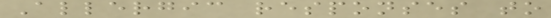Allergic responses to
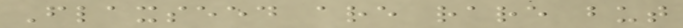Flaxseed are rare but
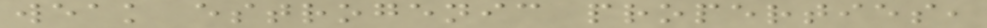weak estrogenic properties,
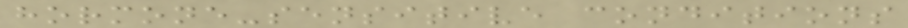hormone-sensitive conditions
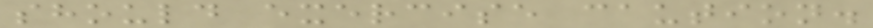should exercise caution.
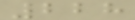228
